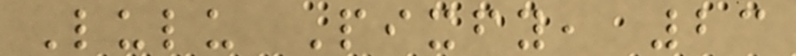Lulu Pixfy, 23
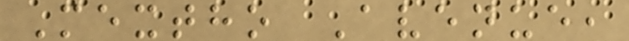Mextho Avenue,
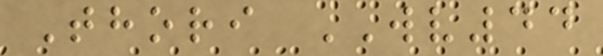Thori WV44
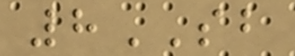8SB
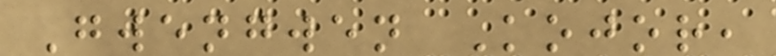Gwengwen Kojor,
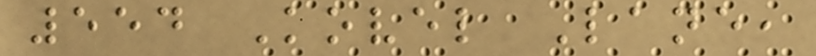554 Kovel Lane,
